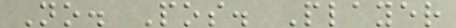No. Pos. Player
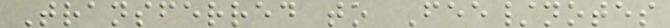Transferred to Fee/notes
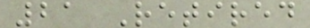21 Retired
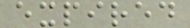expired
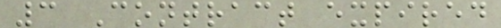3 Contract expired
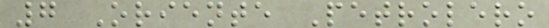7 Oriente Petrolero
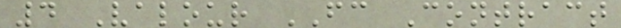4 Valour FC Contract
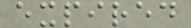expired
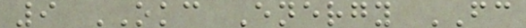9 OKC Energy FC
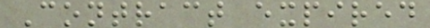Contract expired
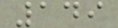149
